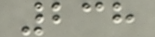238
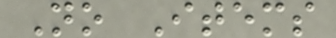No Items
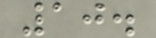10.
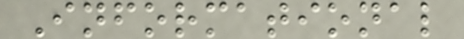Informational
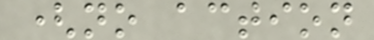(no action
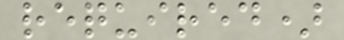required)
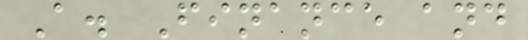A. Finance and
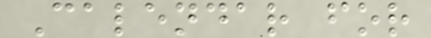Calendar for
